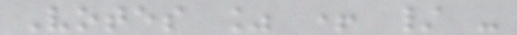Votes % + / -
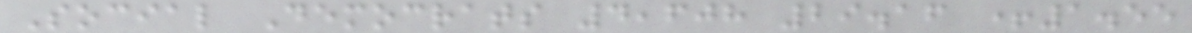Social Democrats 4,608 29.16 +1.55
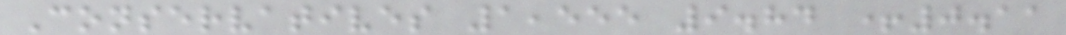Conservatives 1,555 9.84 +0.11
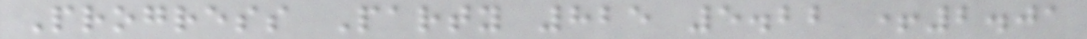Progress Party 825 5.22 +2.01
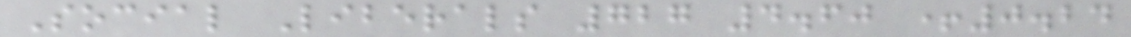Social Liberals 727 4.60 +0.24
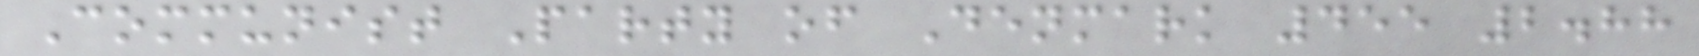Communist Party of Denmark 455 2.88
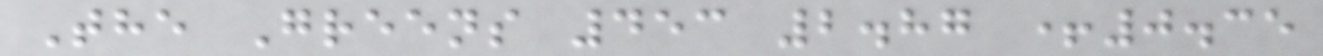The Greens 453 2.87 +0.35
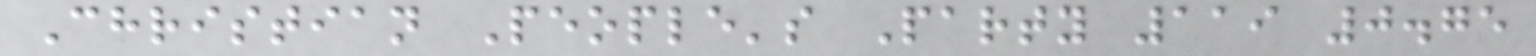Christian People's Party 119 0.75
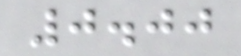0.00
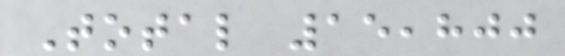Total 15,800
